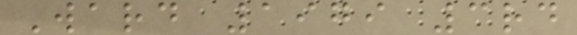Ward 1979 3rd
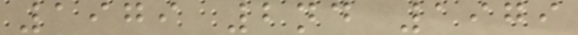1979 2nd 1979
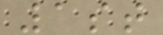1st
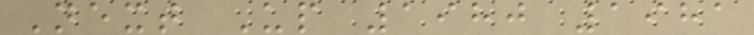Next Up 1980 1981
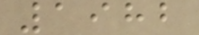1982
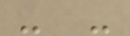- -
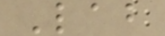Lab
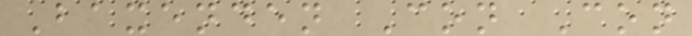Baxenden Con Con
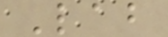Lab
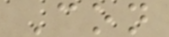Con
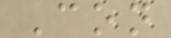Con
